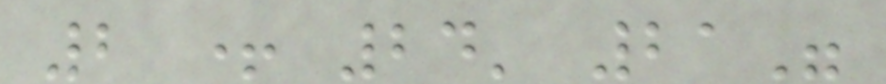2 + 24' 21"
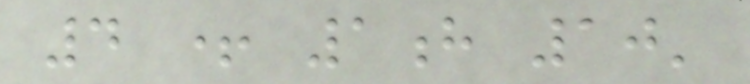4 + 1h 10'
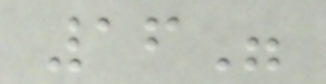16"
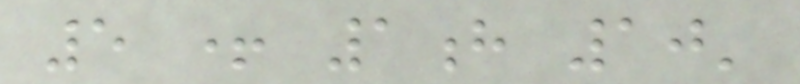5 + 1h 10'
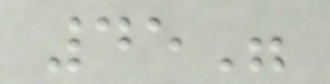45"
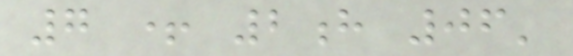7 + 2h 06'
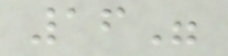16"
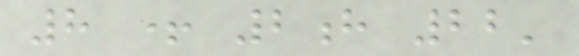8 + 2h 22'
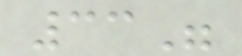33"
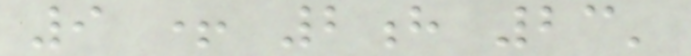9 + 2h 23'
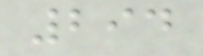294
